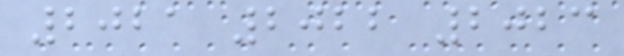2021 2022 2023
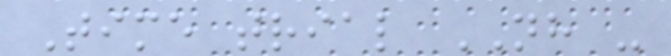Time trial NH -
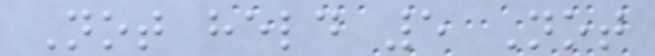Not held 5 Not
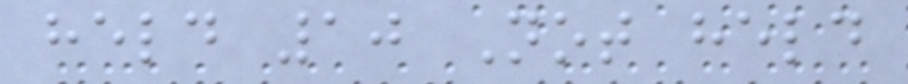held 10 Not held
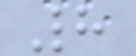8
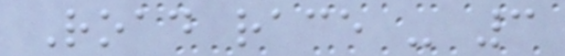Road race - 3
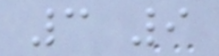3 9
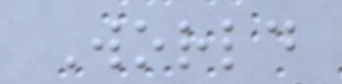World
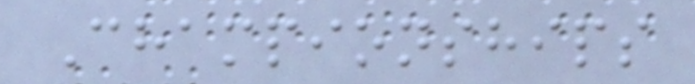Championships
